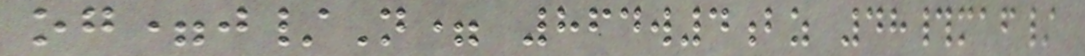og=j/N= 864w4bz 48#maf/
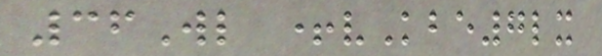36Wl +vKbe7lx
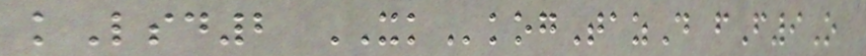kLsd2 XKkogTazD fF9O
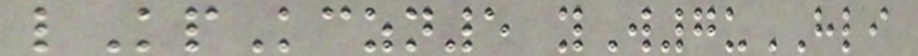lKpKczn5 yW7uHLI
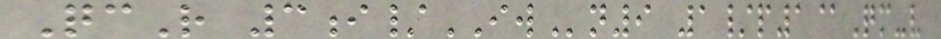QcR 3i/IWn9 1/p1@Qm-v
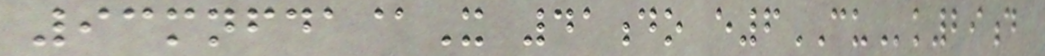93mnfda@X 41do e6CUk29d
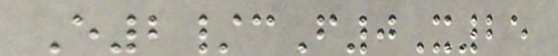E2/cF0X25
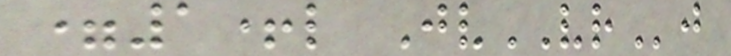=1+l JvVRj
